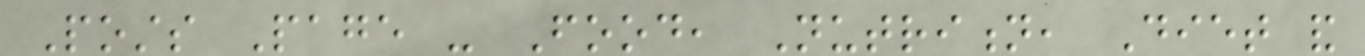Posts Page - Food, Nutrition, Diet and
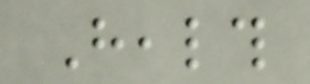Health
